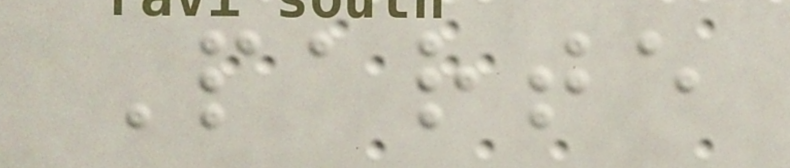Parte
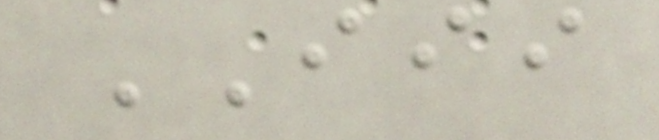III
